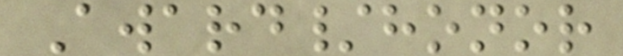Award/honor
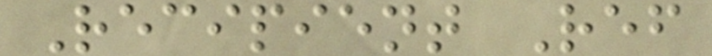Recipient Ref
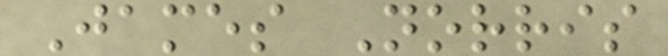James Norris
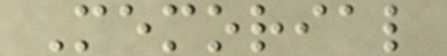Memorial
